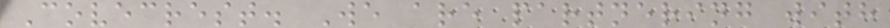Covecrest. We are partnering with
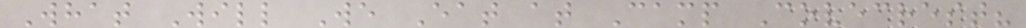What Will We Eat at Camp Covecrest?
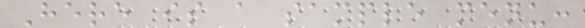Here is a sample menu:
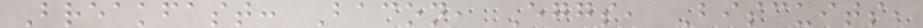Breakfast: Bacon, Eggs, Biscuits,
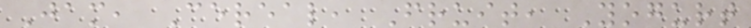Jam, Cereal, Fruit, Yogurt
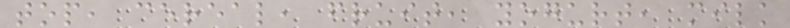top, cereal, fruit, yogurt, milk
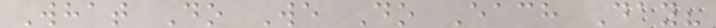What Do We Do Each Day?
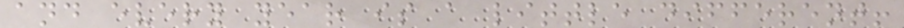and every year is a little different!
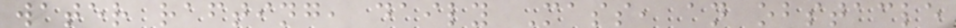water rafting, daily Mass, an obstacle
